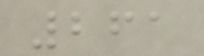261
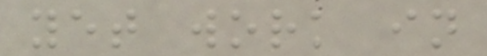yet work in
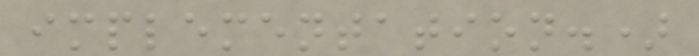implementation.)
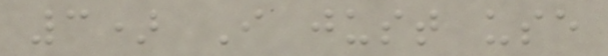3) I just use
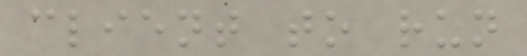client to run
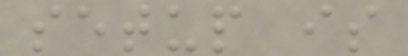setup is
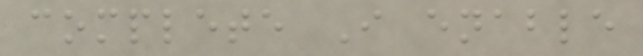complete I enable
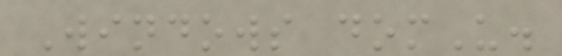Windows domU.
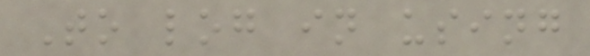To log in using
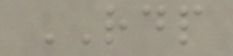RDP
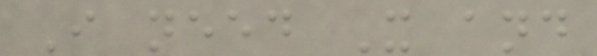I need X and
